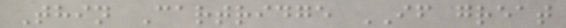Thin Cartridge IF great
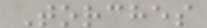Torches
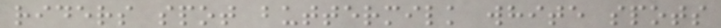riders spot buttermilk white spots
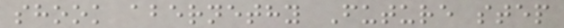shook abernethy Future step
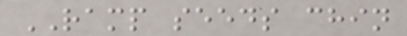RAMP seeds chin
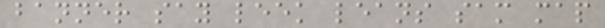banner say leek leans sam map
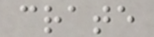crate
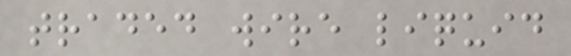traded wire liquid
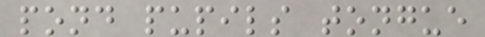pond pupils tongue
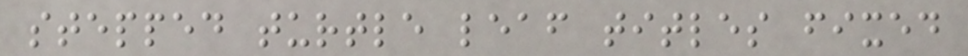stepped turtle leaf titles fixed
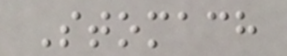Stomach
